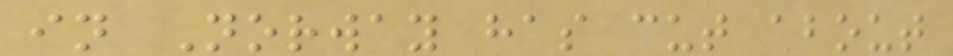in Norway has cut about
